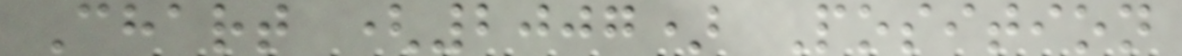Chart (2007) Position
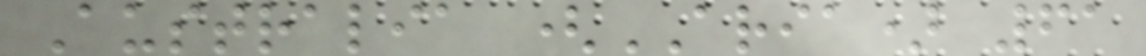Australia (ARIA) 61
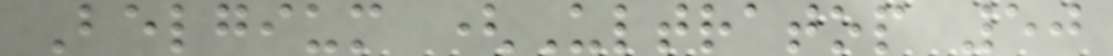Belgium (Ultratop 50
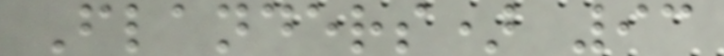Flanders) 93
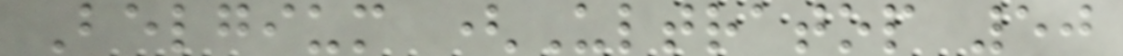Belgium (Ultratop 50
